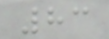83
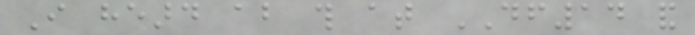I heard about this at DF14 and
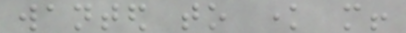wanted to know more!
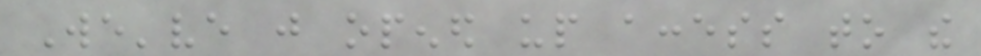We've just opened up access to the
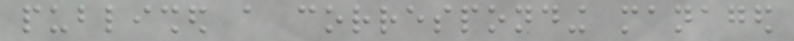published a corresponding managed
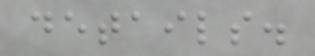details.
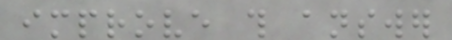improve this answer
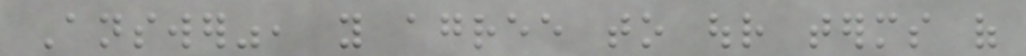Answer", you agree to our terms of
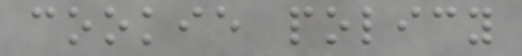cookie policy
